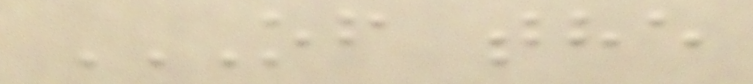OF THE
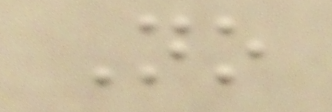No
